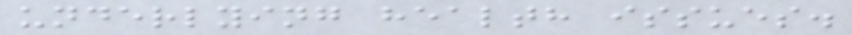underlying health issues.
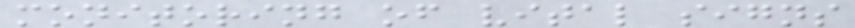monitoring of vital signs
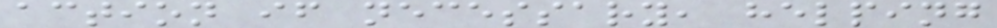action if necessary, helping
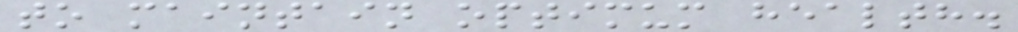to maintain optimum health.
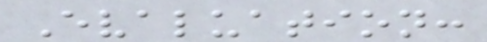Evaluation:
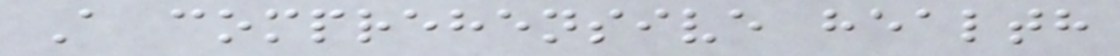A comprehensive health
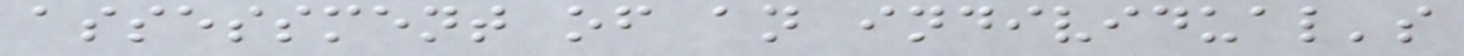assessment of an individual's
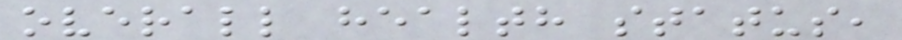overall health status,
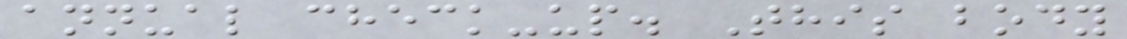annual check-up. This body
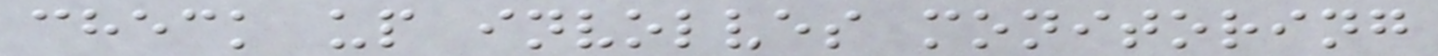check up involves monitoring
